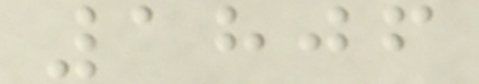1806
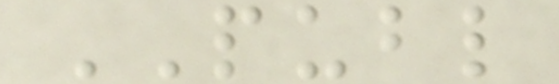PUBL
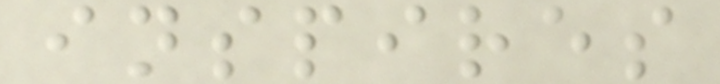inspires
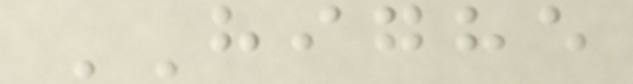HIGHE
